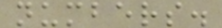numbers.
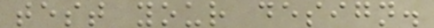test your design.
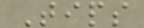Tips
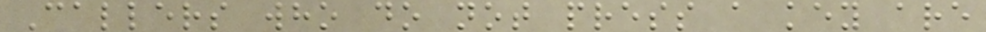Callers who do not press a key are
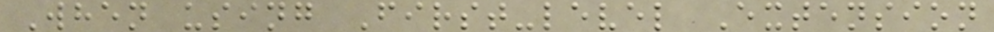When using First-level Extension
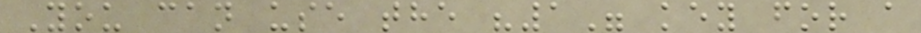You can use the "1" key for a
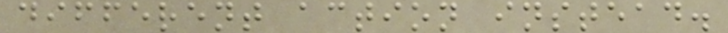different action instead.
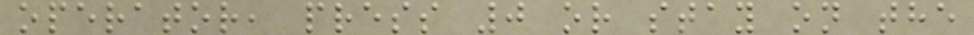operator, press 0 or stay on the
